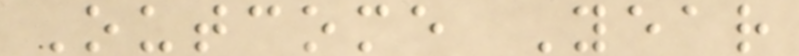Outcome Year
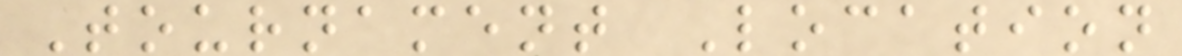Tournament Location
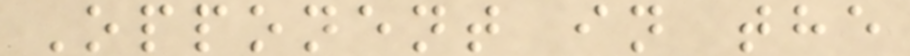Opponent in the
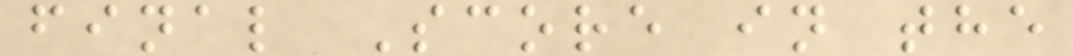final Score in the
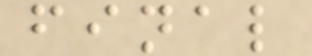final
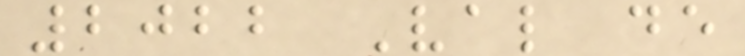2022 Val de
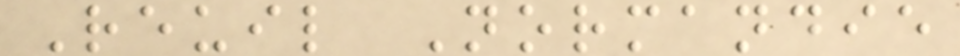Reuil Normandie
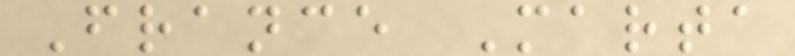France Marta
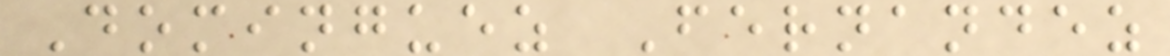Dominguez Fernandez
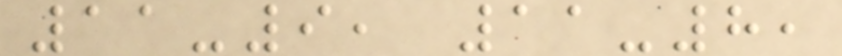11-9, 11-8,
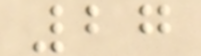27
